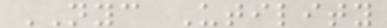NYC Utility
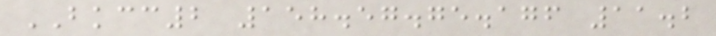BKCC2 158.57.75.176 11.2
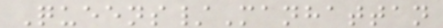Queens/Manhattan
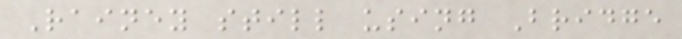Rainey still using Bridge
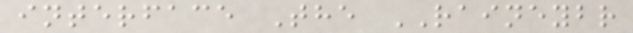interface The RAINEYBR
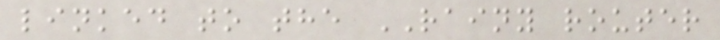linked to the RAINY router
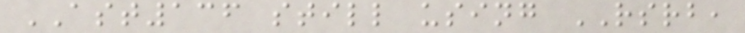AST136 still using RSRB,
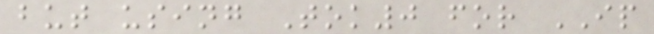but using Tok0 for IP
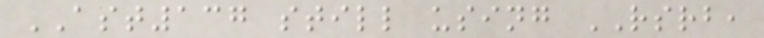AST137 still using RSRB,
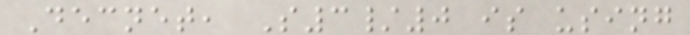Decnet, S3/0 is using
